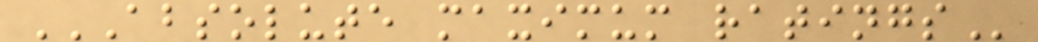ABSOLUTE MAXIMUM RATINGS
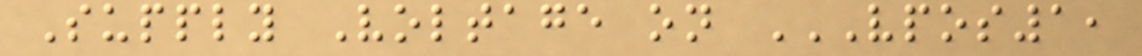Supply Voltage on VPOS1,
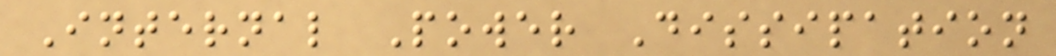Internal Power Dissipation
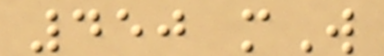450 mW
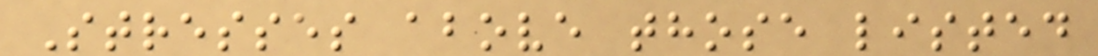Stresses above those listed
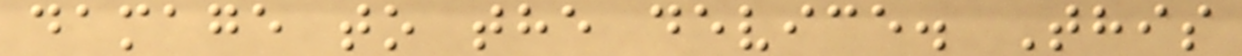damage to the device. This
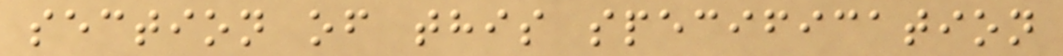section of this specification
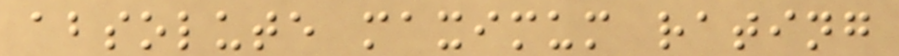absolute maximum rating
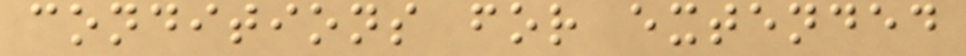conditions for extended
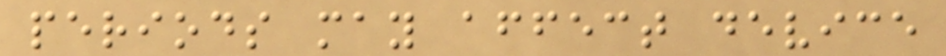periods may affect device
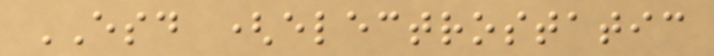ESD (electrostatic
